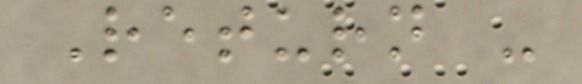Return -
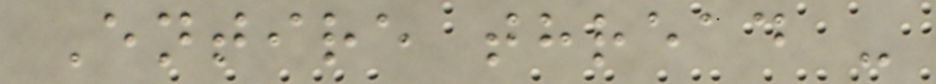Entire thread -
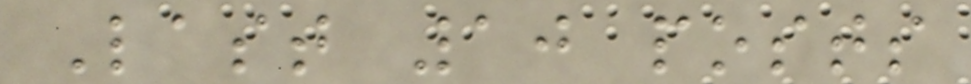Last 10 posts
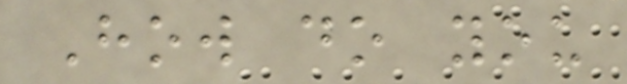How do you
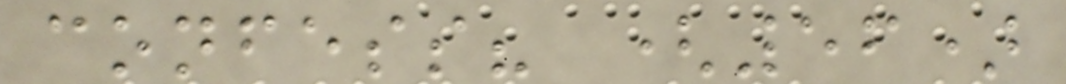confess? (56)
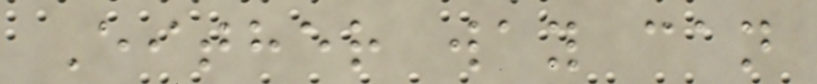Either way can
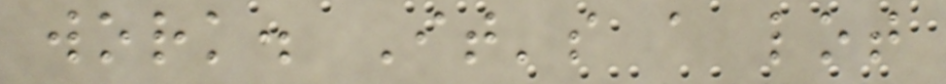work. It's a lot
